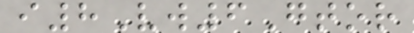i8Vw6Gtor
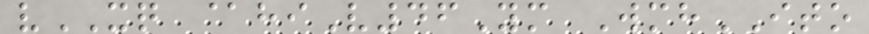vXQ @hiV46Ym WmhITO
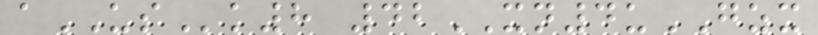aUSk8 42XN4uGZX
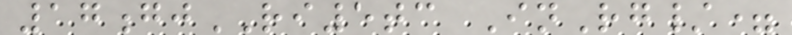17gjRI5tc InRg/=
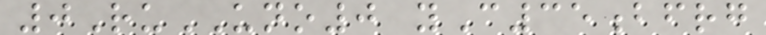0RuUNO0 yC35bfrg
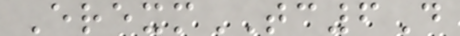ErexmTC6D
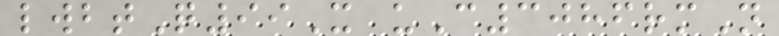lwbtQ99X uC3086rmN
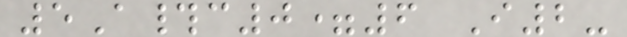5A#c0=6 I2-
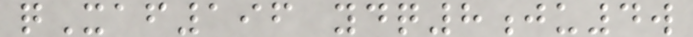qXaf196 ydq8ju4w
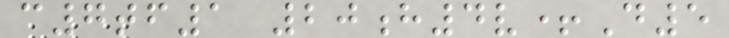c7tf1 20h4v+D5
